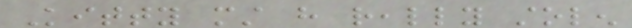Kitty must have really stolen
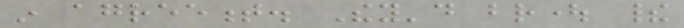in agreement. They'd brought their
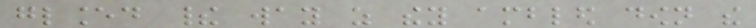glanced their way as they ambled down the
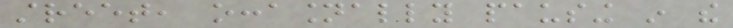street, occasionally pausing in the
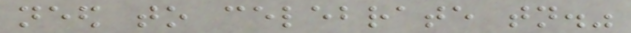need to celebrate tonight."
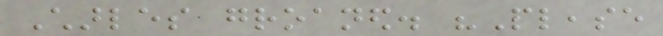Charles groaned. "Please
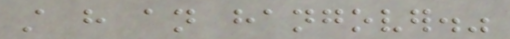still have an hangover."
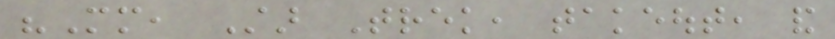"Mm, Star Trek, takeout, and
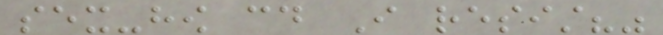sex-how could I resist?"
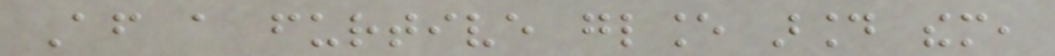After a furtive glance around them,
